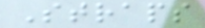Straps
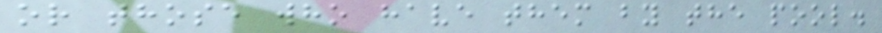or those who have them by the pool.
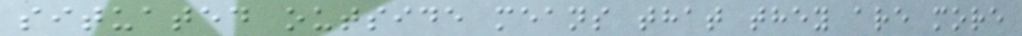situated outside means that they are more
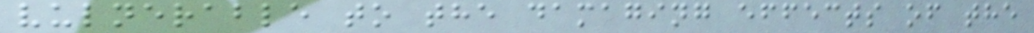vulnerable to the damaging effects of the
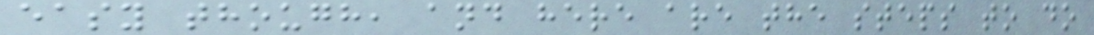easy though, and here are the steps to do
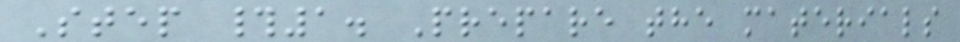Step #1. Prepare the materials
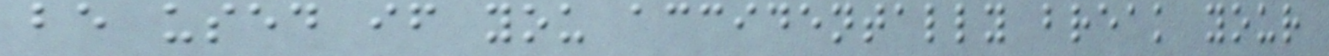be used if you accidentally break your
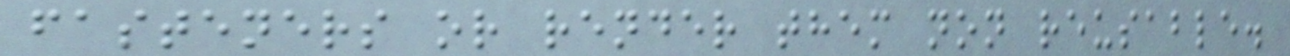fasteners or render them non reusable.
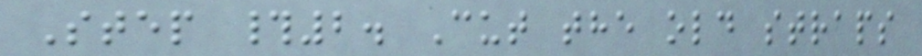Step #2. Cut the old straps
